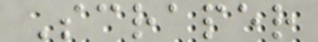Scraper
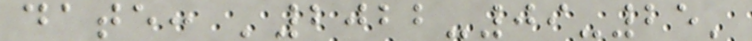date: '2022-09-25'
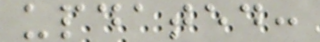updated:
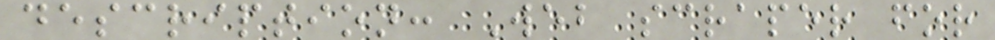description: Web scraper for
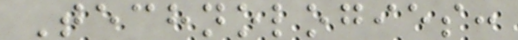Technologies:
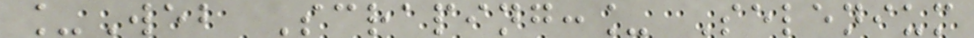_Web Scraping:_ Selenium
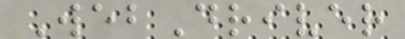WebDriver
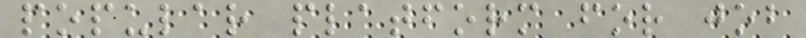popular platform for job
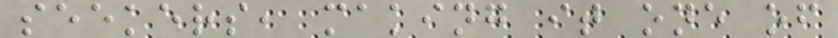seekers, making it one of
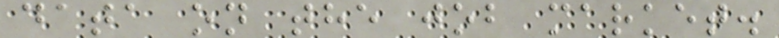data on the job market.
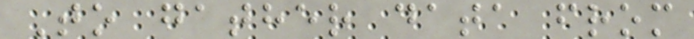To gather data from
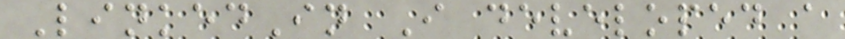LinkedIn I developed a
